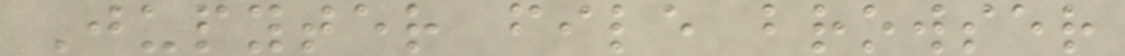Jupyter file browser
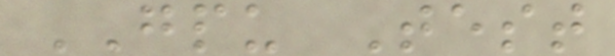GPU Test
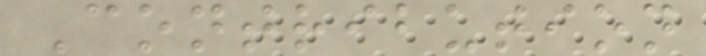Contribution
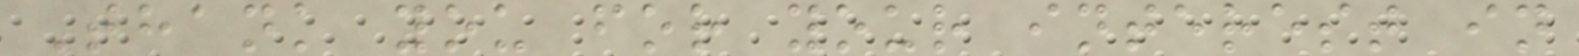Thank you for your interest in
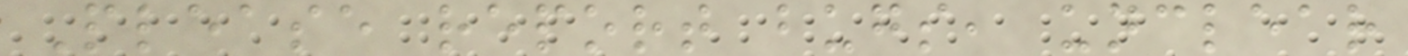Please report bugs, unclear
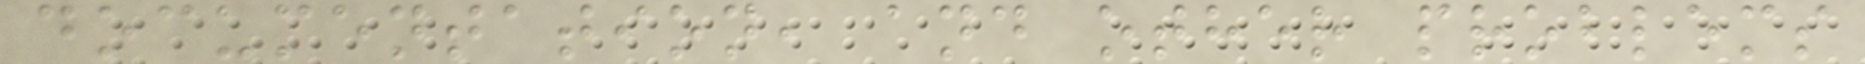documentation, and other problems
